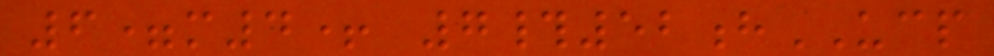6=m4+ 7#52hUCP
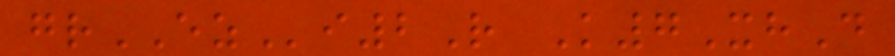grEZi2R K7XhD
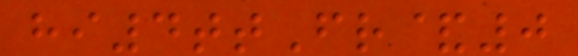hi4ttFr&0
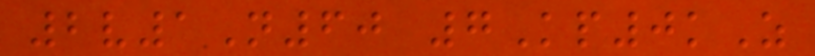2v1N60 7Kp0kZ
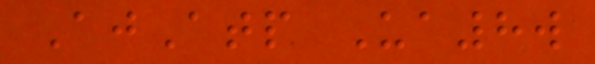AjAtp Ua8w
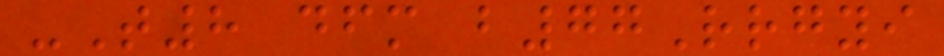-T8 dfm b77Rrgyi
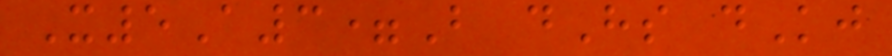X5A3=B dHs dKj
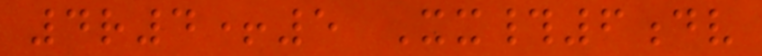4r4+5 Xx#6dv
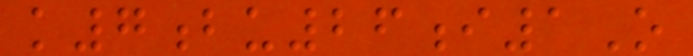k7bu26i1O
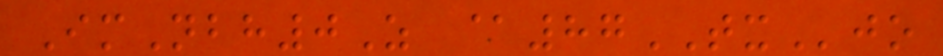ImNbh0Z @87TXjo
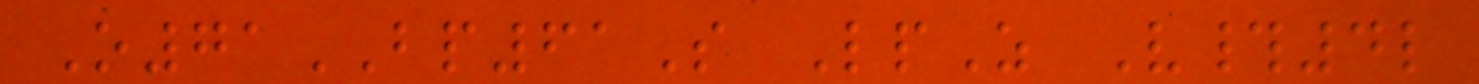O71BP61S LpZ V#4l
